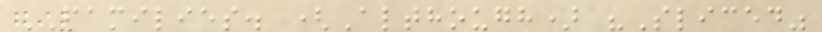FAMILIES. (Although) "Sliced"
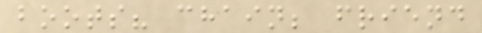boots? chain; friend
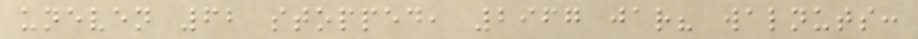uneven 62 stopped, 2967 jar? walnuts:
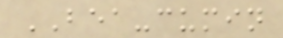BEA-cumin
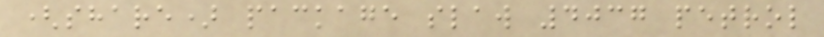(share) package slaw 4037 petrol
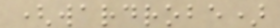(wardrobe)
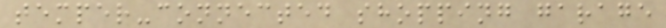temper-connected shopping garage
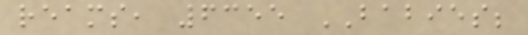reams, 6355 BABIES;
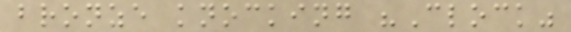bronze knocking "Clock"
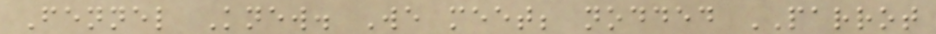Fennel Knew. We meet; nodded PARROT
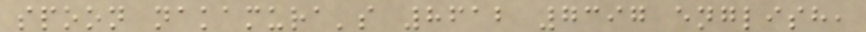spoon nakamura's 8612 7397 english,
